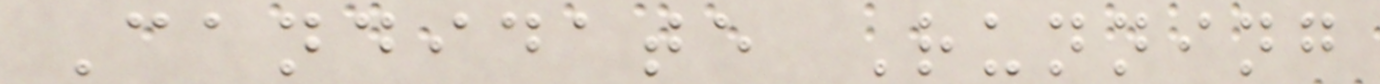Candidate Running
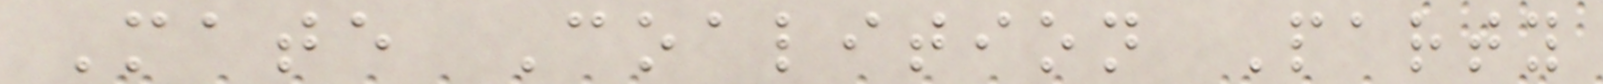Mate Coalition Party
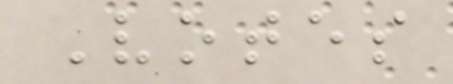Votes
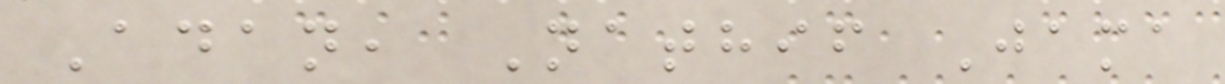Adan, Nathif Jama
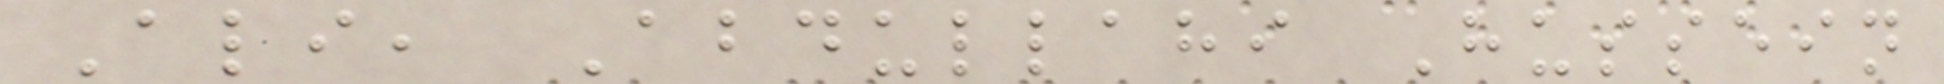Ali, Abdullahi Hussein
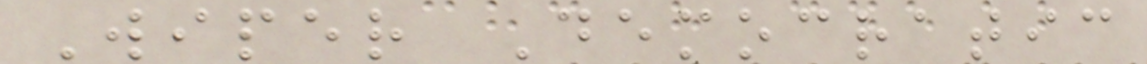Wiper Democratic
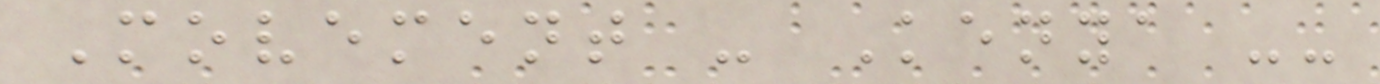Movement - Kenya --
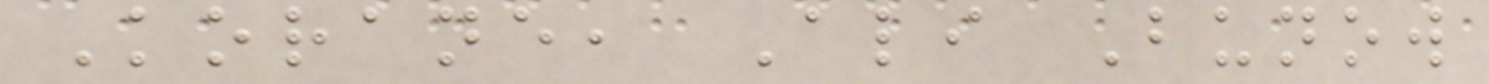Korane, Ali Bunow
